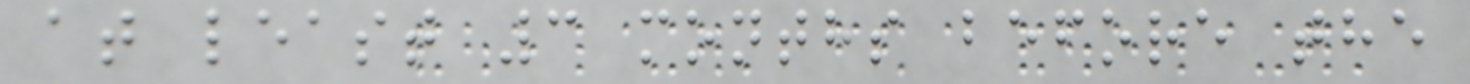at least 3 months before the
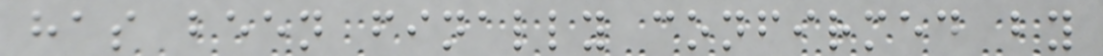has been finally confirmed by
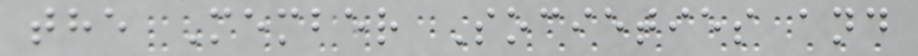the Member Societies and
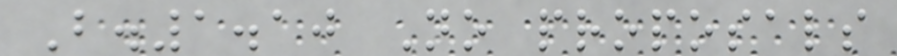B.1.10 No proposals
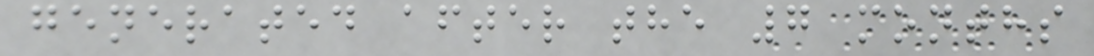generated after the 7 months
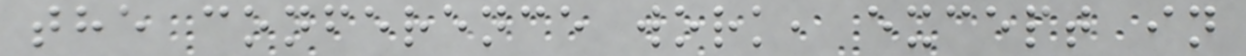the conference work, except in
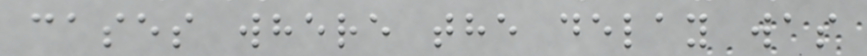cases where the delay was
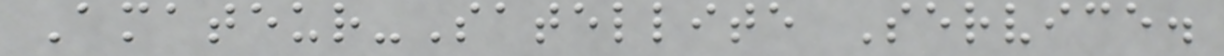Amateur-Satellite Service.
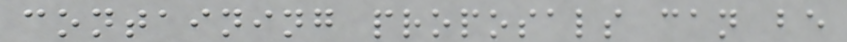containing proposals can be
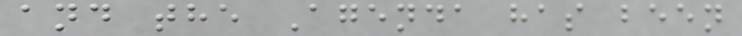and the Agenda has been
